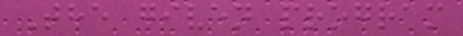The given program
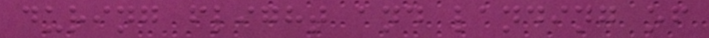during flight and landing of
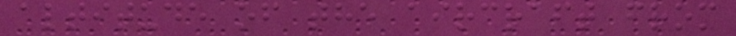altitude of the aircraft from
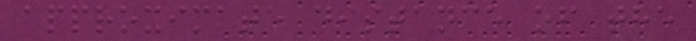approximate distance of the
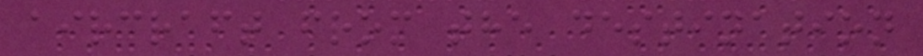aircraft from the destination
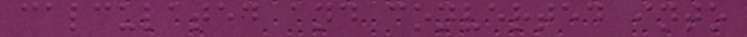calculated and converted into
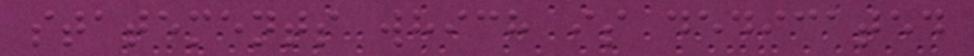statements which is dedicated
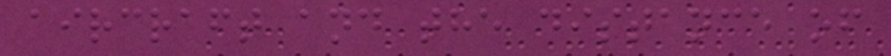aircraft and the distance of
